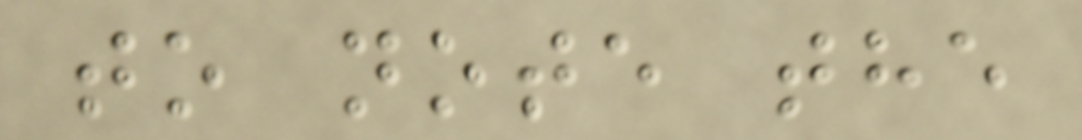to note the
